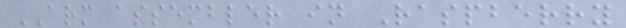ARM assembler in Raspberry
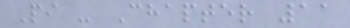Pi - Chapter 11
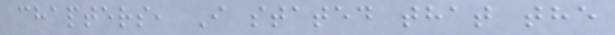chapters, I stated that the
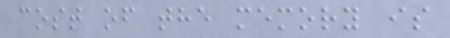cost of the memory is
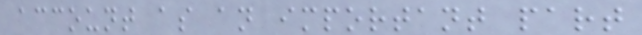account as an important part
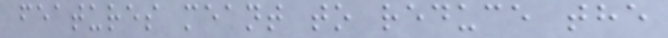features meant to reduce the
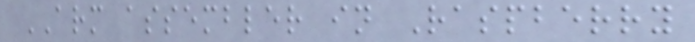ARM assembler in Raspberry
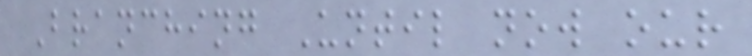Branching Until now our
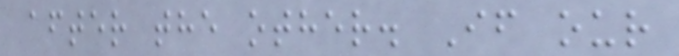after the other. If our
